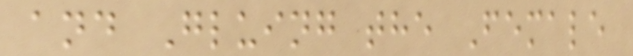and Gluing the Female
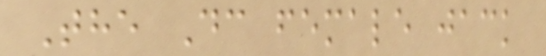The Dc female jack
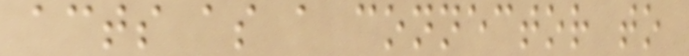acts as a connector to
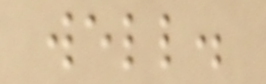well.
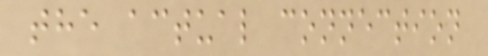the actual connection
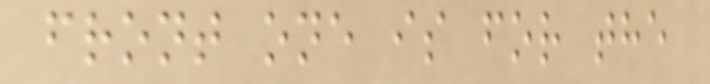front one is for the
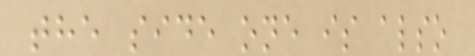the side one is also
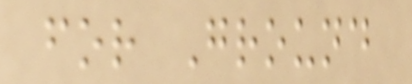for Ground
